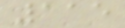115
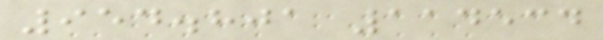954.801 114534
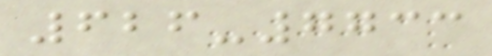626-7733
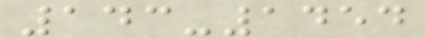143-1454
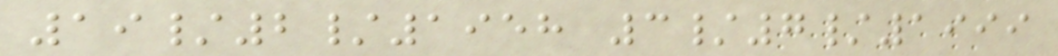19/2/1958 3/7/1999
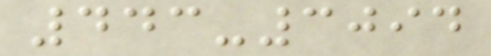443-3094
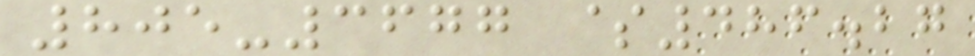805-3677 $486.27
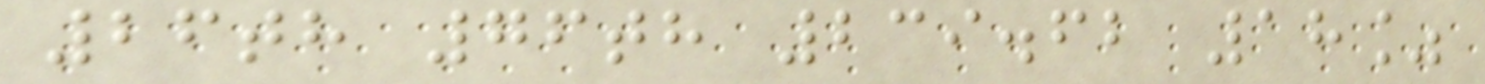26th 76th 239.62 18%
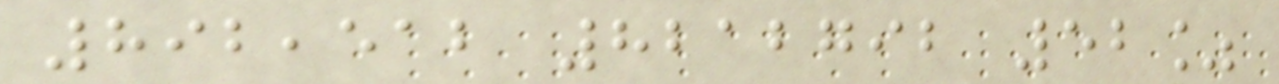892,512 8212792 52%
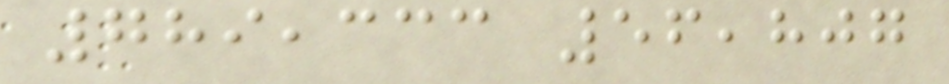789,333 56,807
